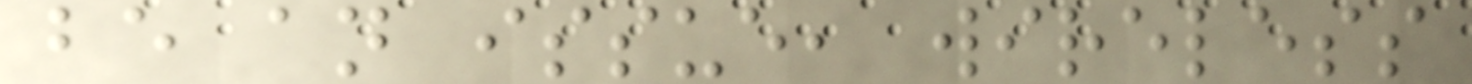be an issue, wireless
